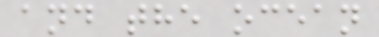and the ocean
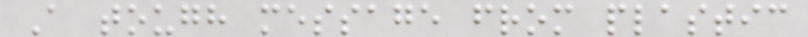A tough message from plastic
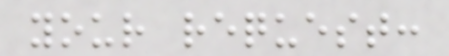your request:
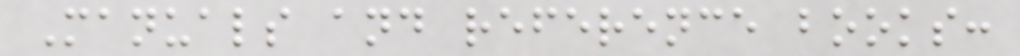Manuals and reference books:
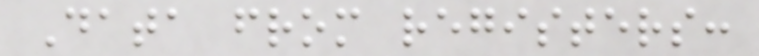Data from registers:
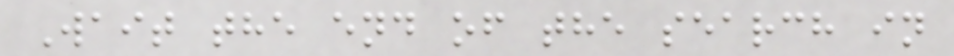Wait the end of the search in
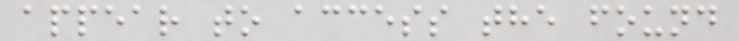appear to access the found
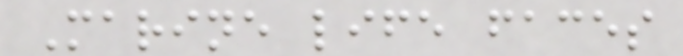Marine life faces
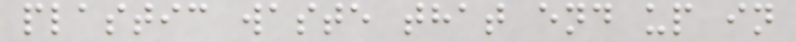plastic waste that end up in
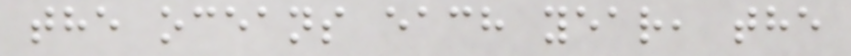the oceans each year, the
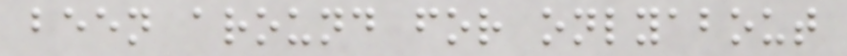been around for onlyabout
